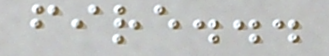fire...
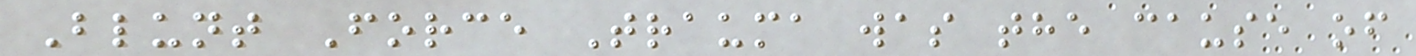Blunt Force Trauma was the cause of
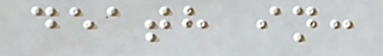death in:
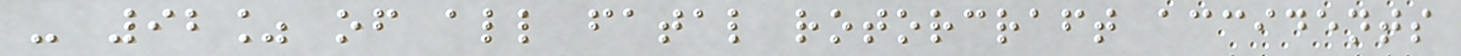- 92% of all fatal rotorcraft accidents
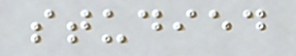studied
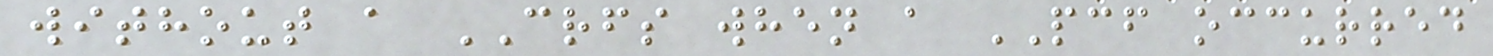without a CRFS when a PCF occurred
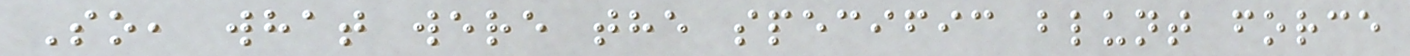So, what were the specific blunt force
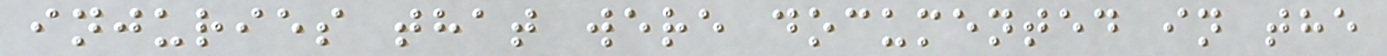injuries that were documented in the
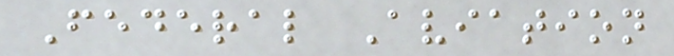Federal Aviation
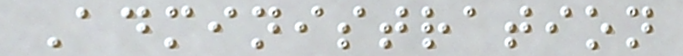Administration
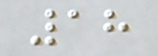18
